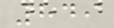849
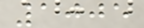1005
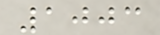1003
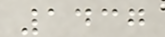1437
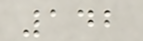142
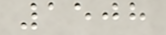1508
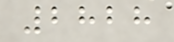2828
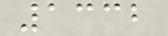1332
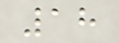18
